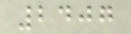2407
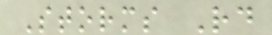Storms Rd
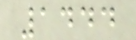1444
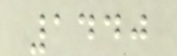1440
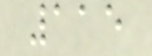115
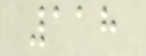118
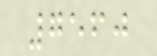7560
